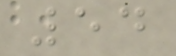54
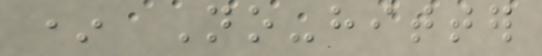* No-hitter
